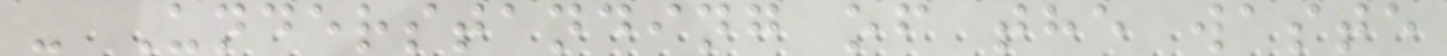- Understanding of the waste
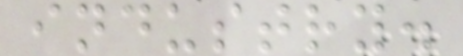industry.
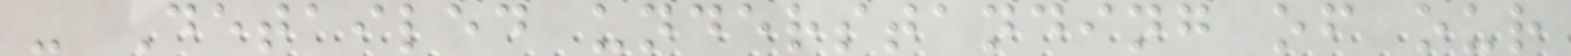- Detailed understanding of our
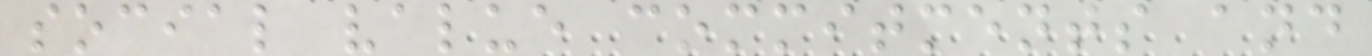social value commitments and
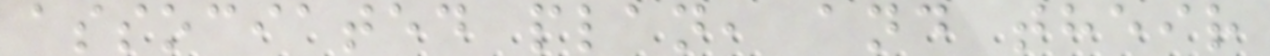associated plan, and their
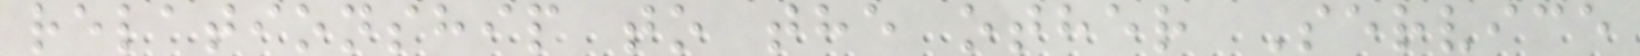relationship to the other Service
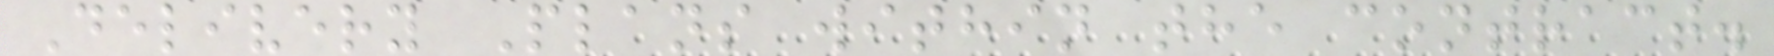Delivery Plans within the contract.
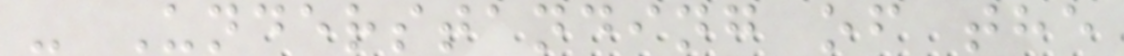- Understanding of the
